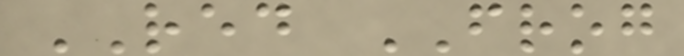RED FROG
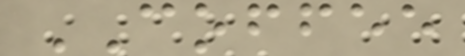COFFEE
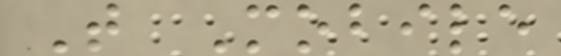T Mobile
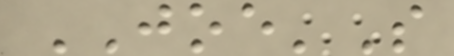JOE'S
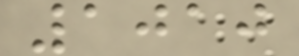1010
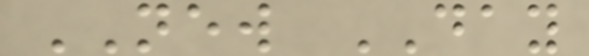NEW DAY
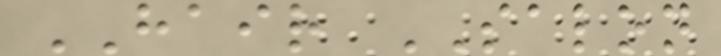HAIR SALON
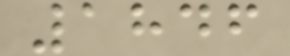1846
